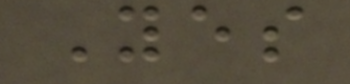Yes
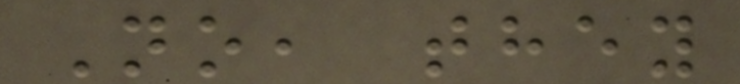No, they
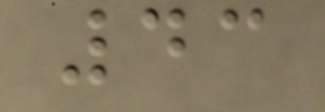43
